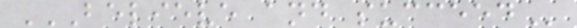BELIEVE AND SUCCEED
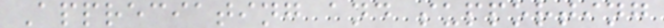Appreciating and supporting
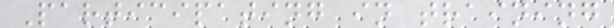Participating in training
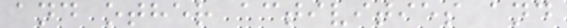and other activities and
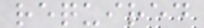required
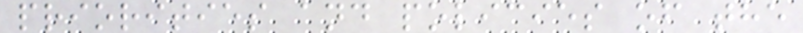priorities and policies of the
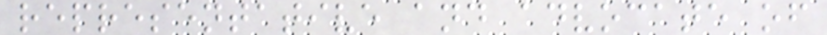representative and advocate of
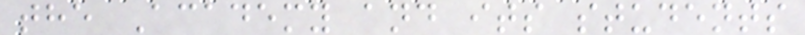the Academy and its students
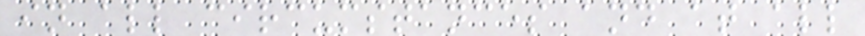in all circumstances and at all
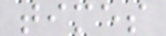times
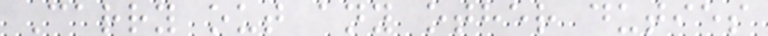Carry out any other duties
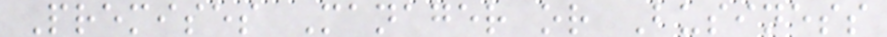Premises Manager or Business
